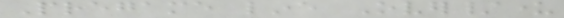Pregame line Over/under
